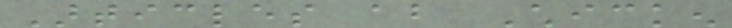Articles about Chicken
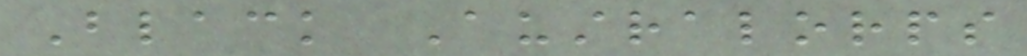Black Australorps
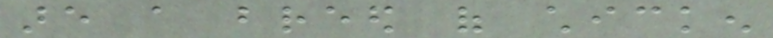are a breed of chicken
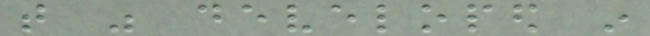that was developed in
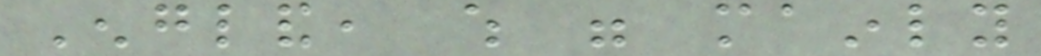England, which were mainly
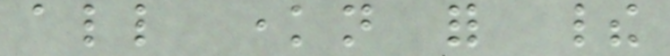all known for their
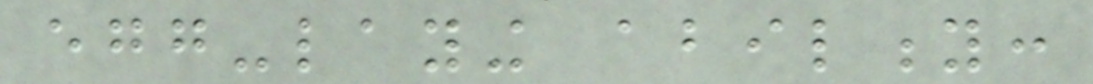egg-laying ability:
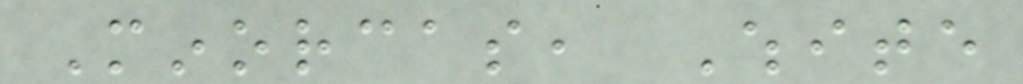Minorcas, White
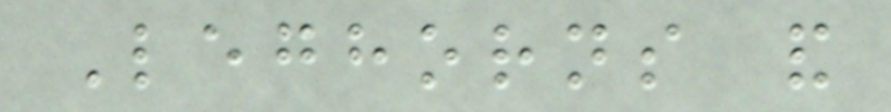Leghorns and
